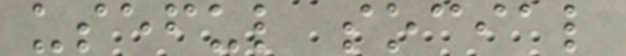useful social
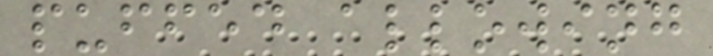puffed allowing
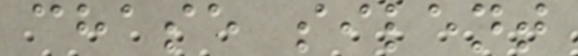chase silent
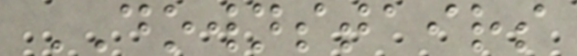DOWNSTAIRS
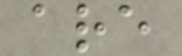are
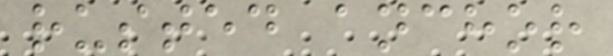rusted anchor
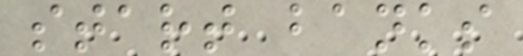start banks
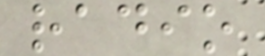radio
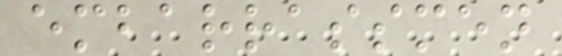embarrassmen
